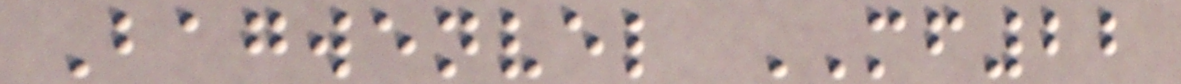Bagwenvel MF22
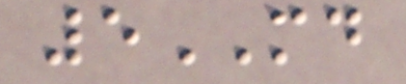5MD
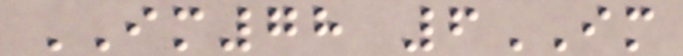IM78 6IM
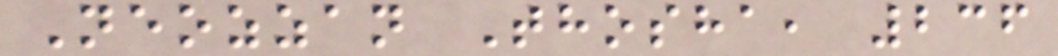Neozzan Thosha, 236
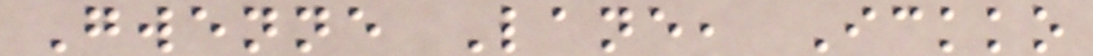Gwenne Lane, Ickko
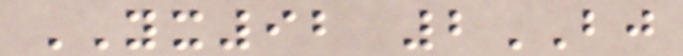YX92 2BJ
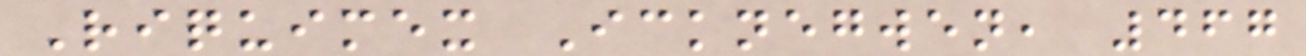Riquimex Icknegwen, 467
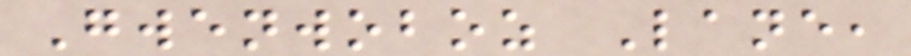Gwenwoboz Lane,
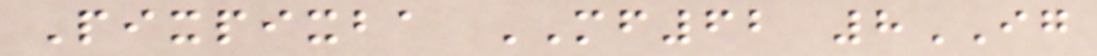Pixpixba MF62 8IG
